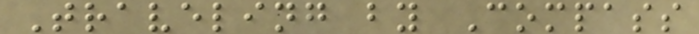Traveling by Compass
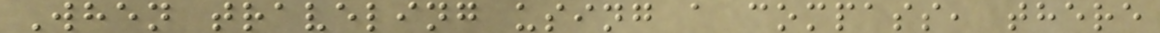When traveling using a compass, there
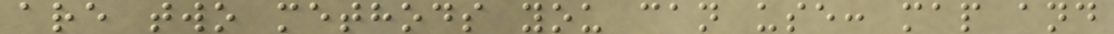are two methods you can use: map and
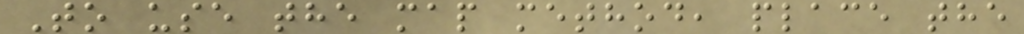To use the map method, place the
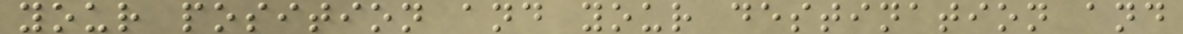your position and your destination and
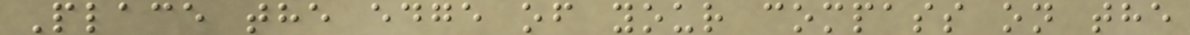Place the edge of your compass on the
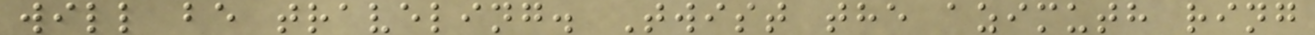will be traveling. Twist the azimuth ring
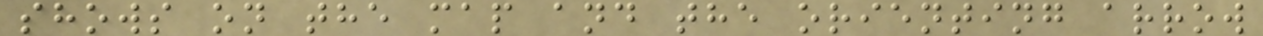shows on the map and the orienting arrow
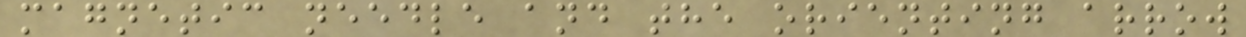magnetic needle and the orienting arrow
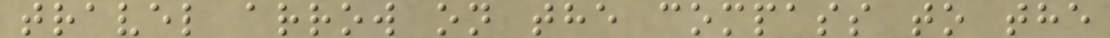travel arrow on the compass to the
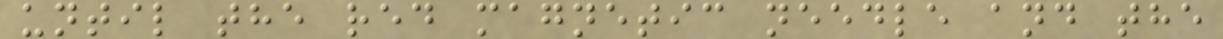until the red magnetic needle and the
